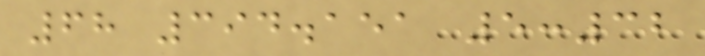68 394.151 5:32
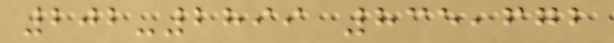202-2899 835,672
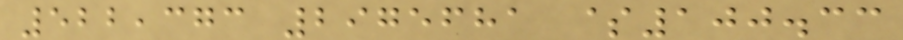522,373 2975681 $100.33
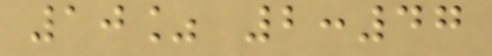10% 2:47
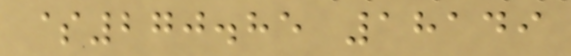$270.85 18149
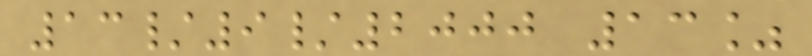13/9/2000 13%
